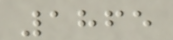1865
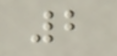2
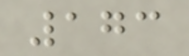173
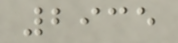2935
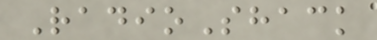RadioShack
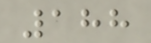188
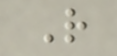R
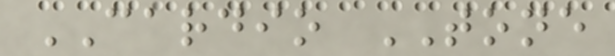CARDIO TONE
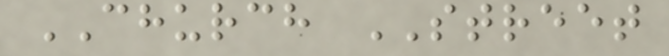CHURCH STREET
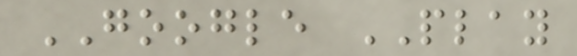GOOGLE PLAY
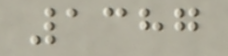1387
